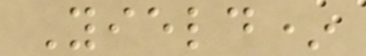Yield*
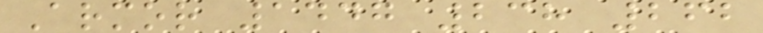Armor 1447 238 262
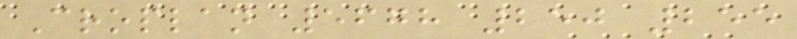Croplan 5678 250 255
